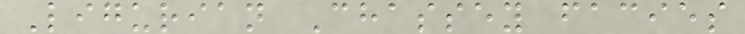Ligurian Chassey facies
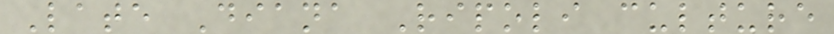Late Diana Ripoli culture
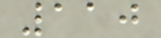110
